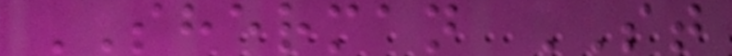SHERMAN ST
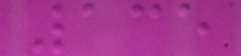135
